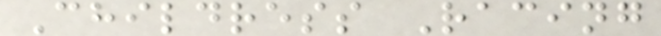Childress Racing
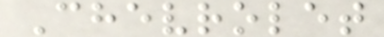Chevrolet
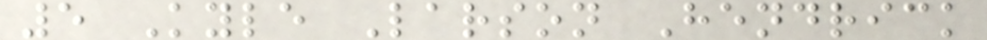5 Kyle Larson Hendrick
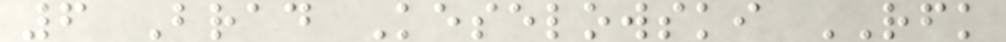6 Brad Keselowski RFK
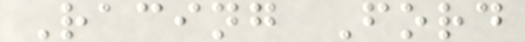Racing Ford
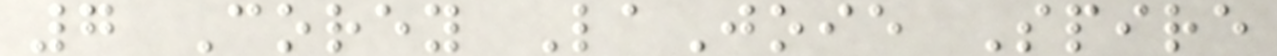7 Corey LaJoie Spire
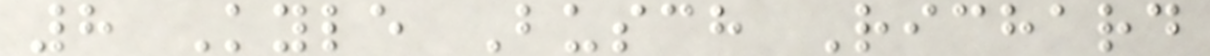8 Kyle Busch Richard
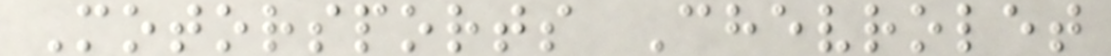Motorsports Chevrolet
